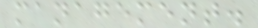management.
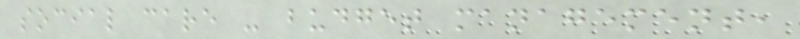social care - budget management,
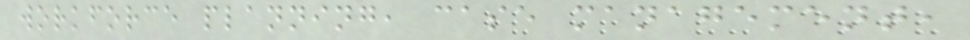workforce planning, case management,
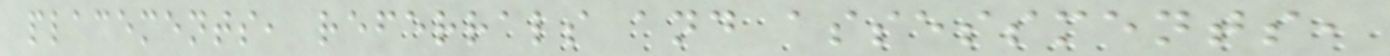placements, referrals and assessments,
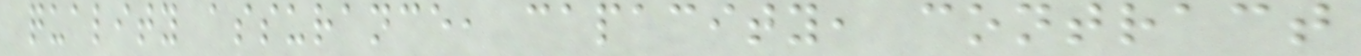quality assurance, capacity, contract
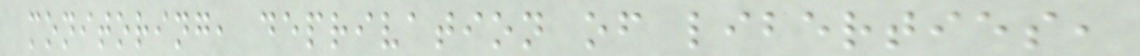monitoring, deprivation of liberties,
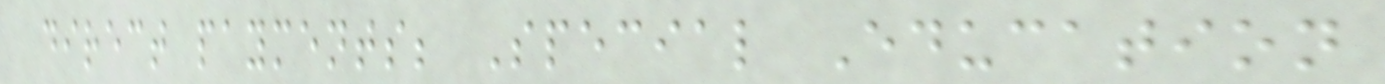direct payments; Special Education
